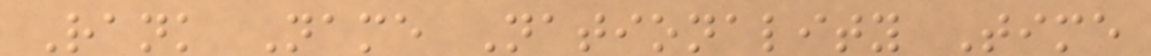Rank Name Nationality Time
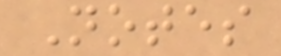Notes
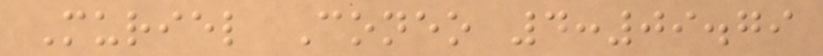Muriel Coneo 4:09.79
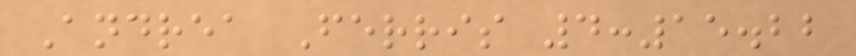Andrea Ferris 4:15.22
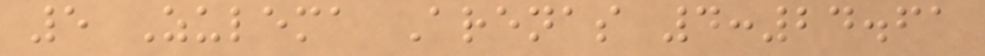5 Zulema Arenas 4:24.61
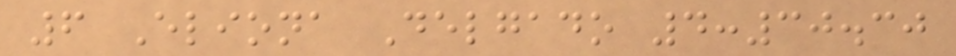6 Eliona Delgado 4:30.30
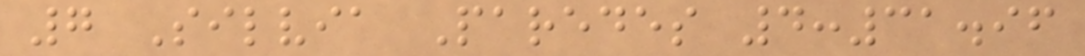7 Silvia Paredes 4:31.96
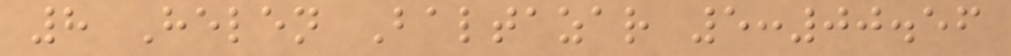8 Helen Baltazar 5:00.56
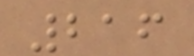216
